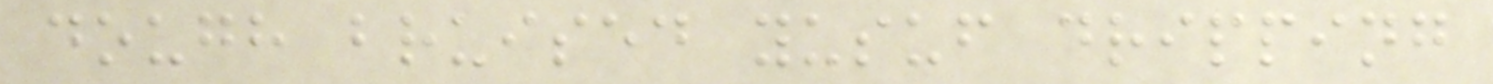dough bruised yusuf dripping
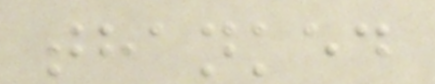thanked
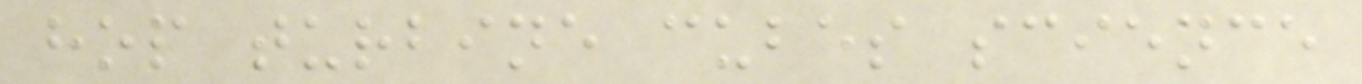hop turbine cubes science
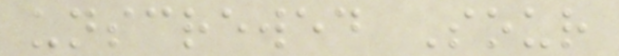unscrewed Sour
